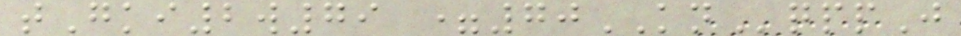tGki2w79 =70KNqppJ
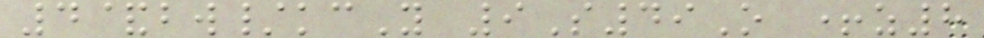4&bw/kcY 9S49O +z8
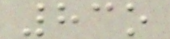83o
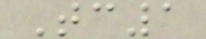Tc1
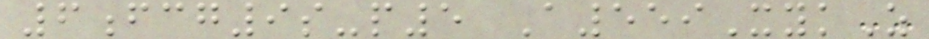6fcg9s-p5 A559XykZ
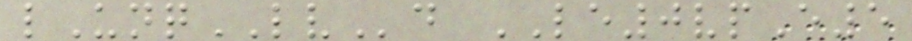lUnqLVd LE0vpE5
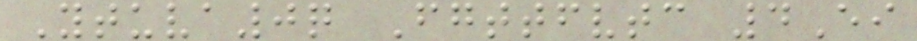Ytuva0q Fgttfvtc 4Ei
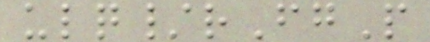ulq/rFgP
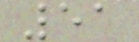51
